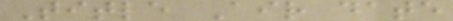Title Air date
